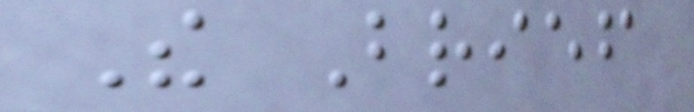The Brief
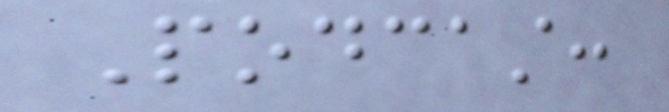Podcast:
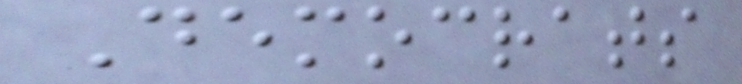Democrats
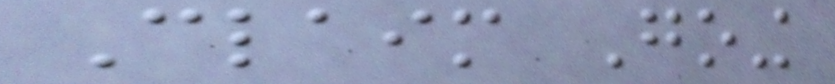Claim Going
